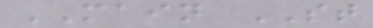MAIN ST
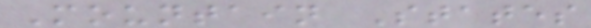Mountain States
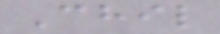Chil
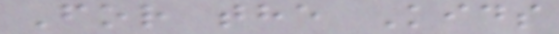For the Kids
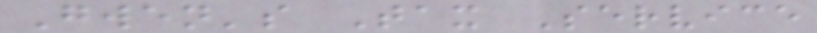Gwen's Tax Service
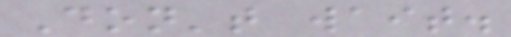Don't wait.
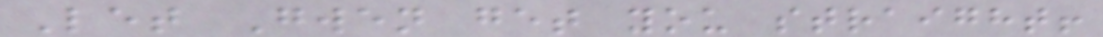Let Gwen get you straight!
